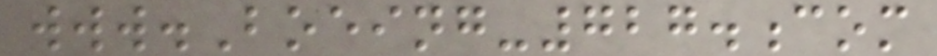www.Boeing-727.com
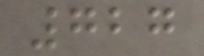727
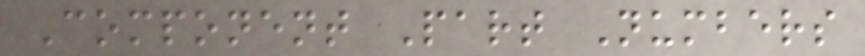Component Part Numbers
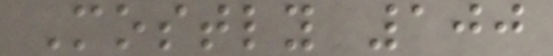Mostly 100
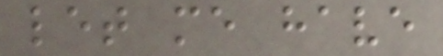let me have
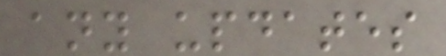any updates
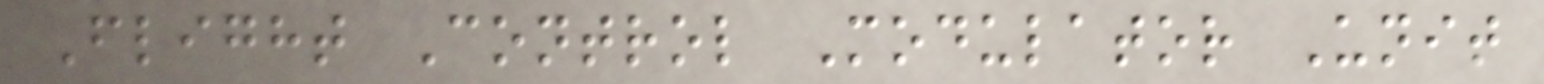Flight Control Modulator Unit
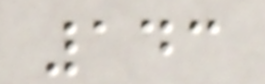143
